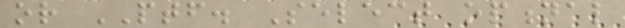or PTF. Select optional
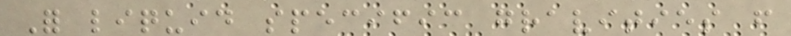For liquid specific gravities from
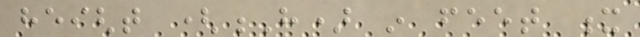height (H) in feet x
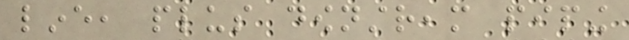line, plus downstream piping
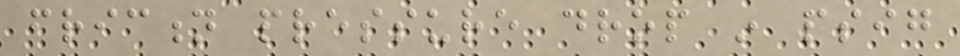friction pressure drop in psig
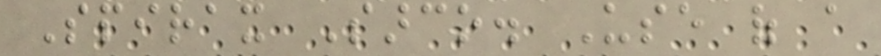Spirax Sarco. Use of a
